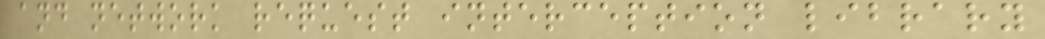and network request interception library
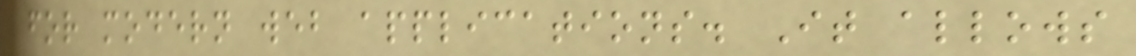for modern web applications. It allows
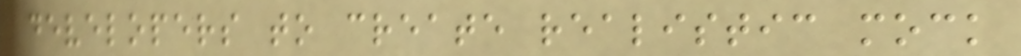developers to create realistic mock
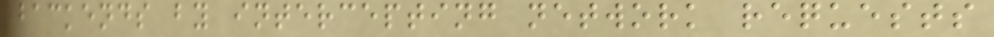backends by intercepting network requests
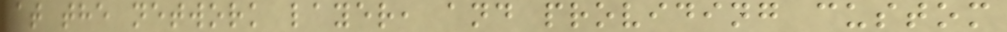at the network layer, and providing custom
